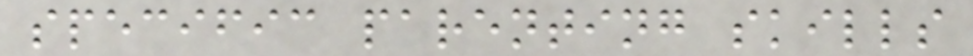specific parenting skills
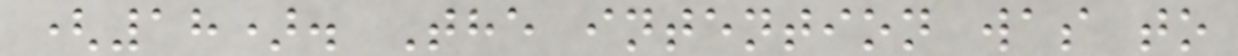(18). The intention was to
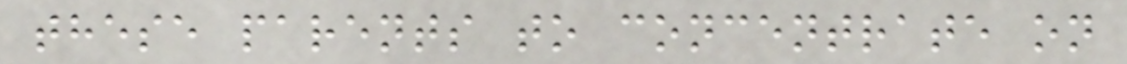these parents to concentrate on
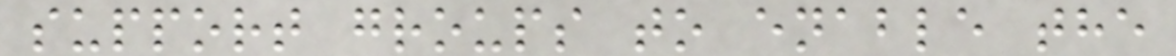support groups to enable the
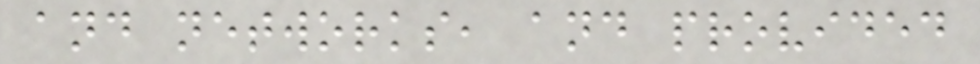and networks, and provided
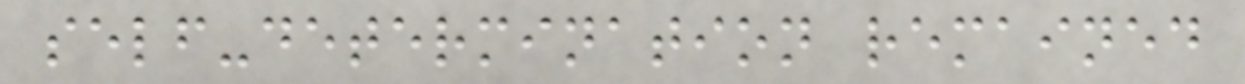self-determination remained
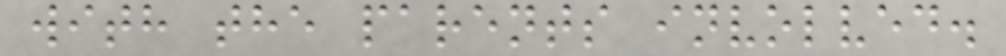with the parents involved.
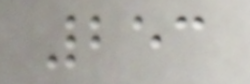253
